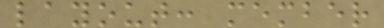layout: member
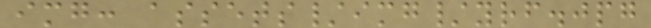img: assets/img/yrf.jpg
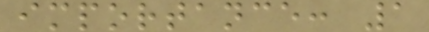importance: 1
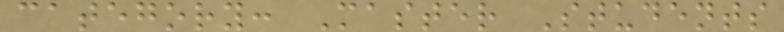category: Master Students
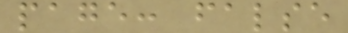page: false
